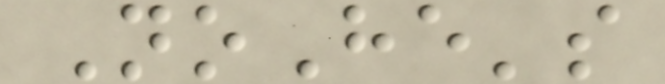NoHe's
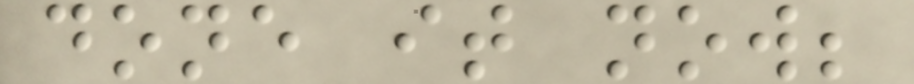done it now;
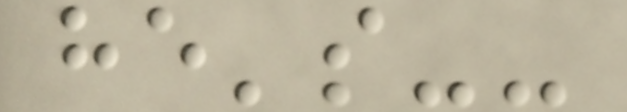he's--
